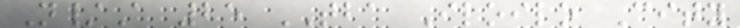N/A 25 TBA Iloilo City
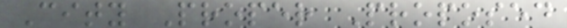City Proper Proposed
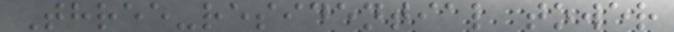Three-residential tower
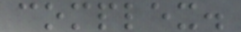complex.
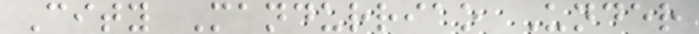City Mandurriao Under
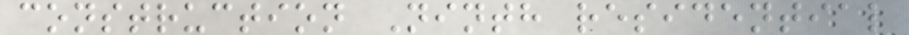construction Ninth residential
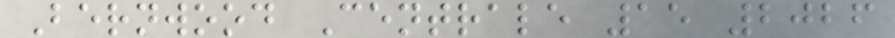Bernwood Centrale 15 2026
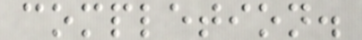completion.
